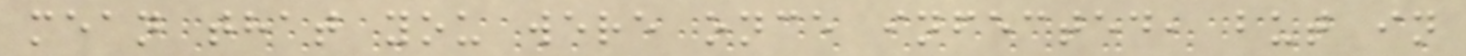mean that you were once infected, but in
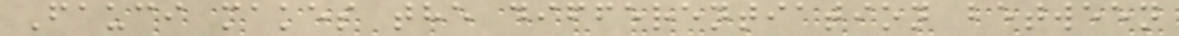Fauci makes the differentiation between
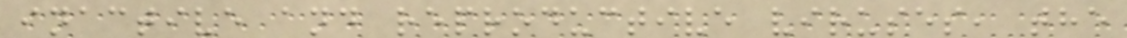inactive and reproductive viruses, the
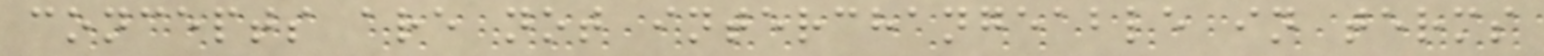concepts are not interchangeable in terms
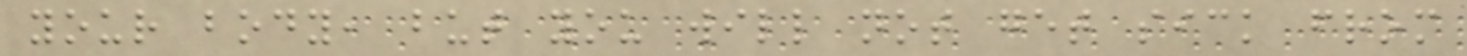your body, but you will not get sick from
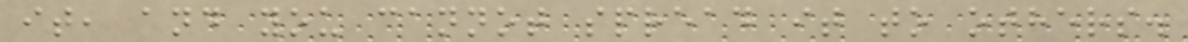it, and you cannot spread it to others.
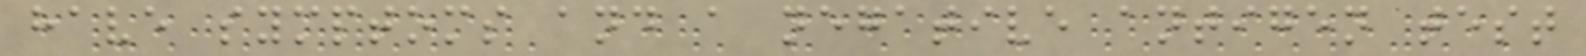have symptoms and a negative antigen test
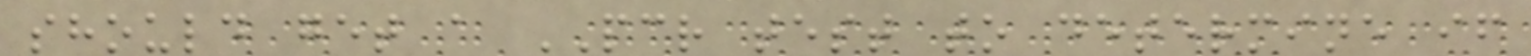should get a PCR test to determine if
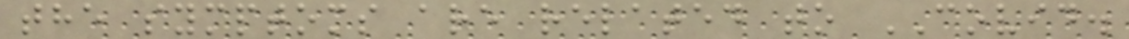the symptoms are related to COVID.
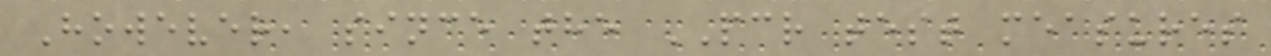However, since the PCR test measures
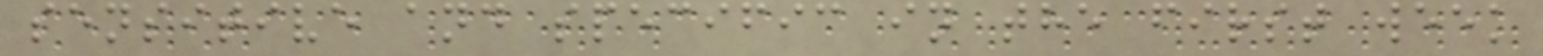sensitive and specific in the first week
